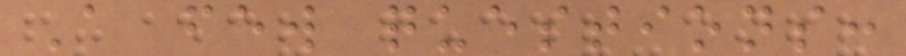A few questions:
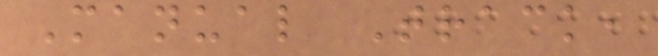Manual Track,
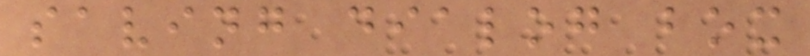saving dialog box
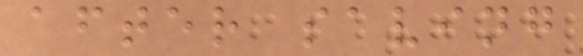after saving
